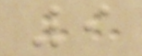9
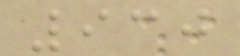930
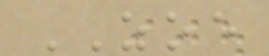ZOE
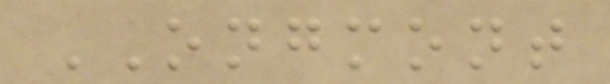ONGMONT
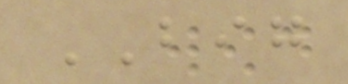BIG
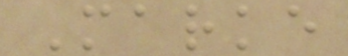Marke
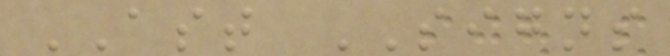AST SIGNS
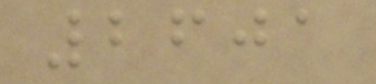2601
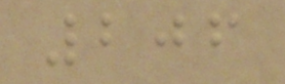206
